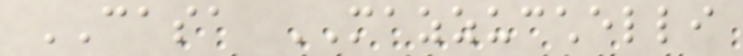CASA MAZZUCCHELLI
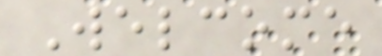Welcome
